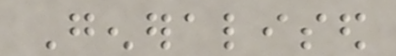Generalised
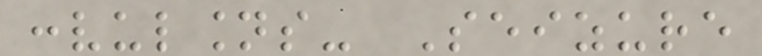convulsions- Seizure
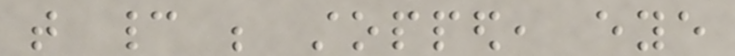that cannot be stopped, eye
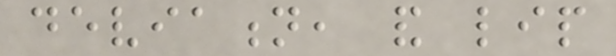deviation, and lip
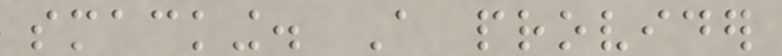smacking. A provider
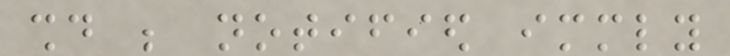should be notified immediately
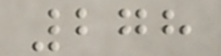278
